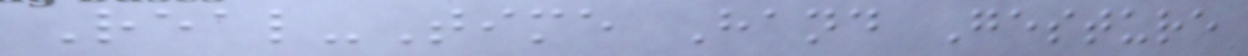Real-Time Hand Gesture
